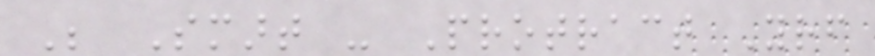Be Smart - Protract Yourself
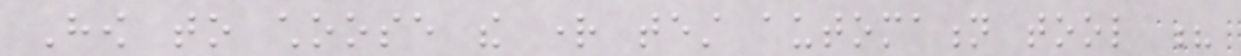How to choose the right test automation tool ?
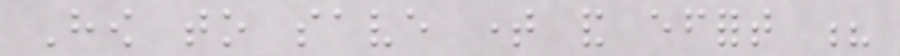How to save time and effort ?
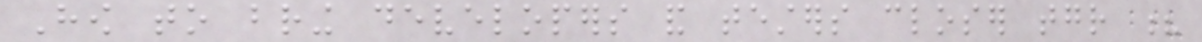How to bring developers and testers closer together ?
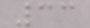33
